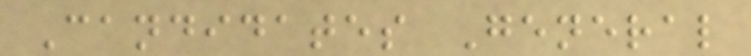Candidates General
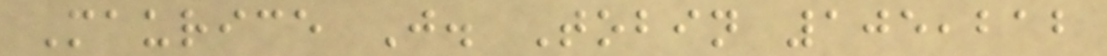Maurice J. Tobin 105,212
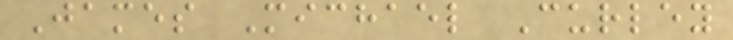James Michael Curley
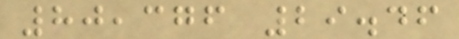80,376 29.46
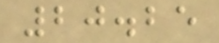20.25
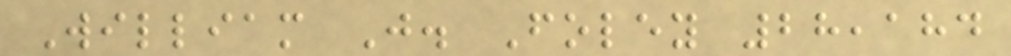William J. Foley 28,184
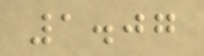1.07
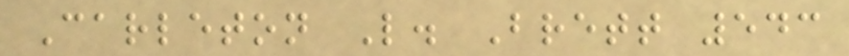Carleton L. Brett 543
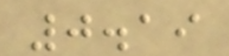0.19
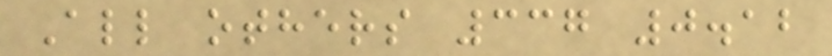All others 337 0.12
